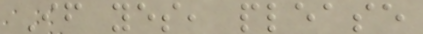If yes, please
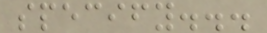specify...
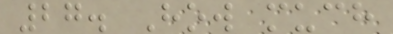27. How much
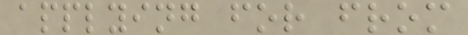applying for from
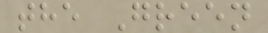the Green
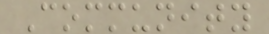Community
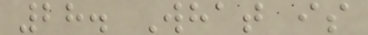28. What is
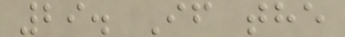29. If the
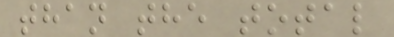than the total
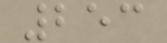253
